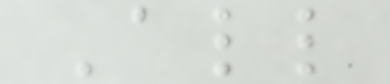All
